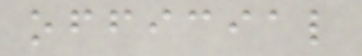official
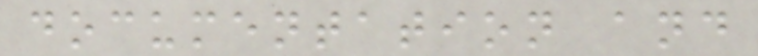documentation and
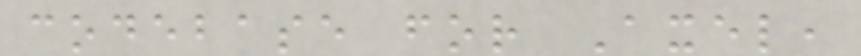codebase for Axel,
